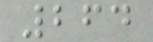264
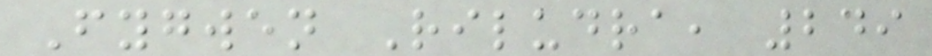Fygwen Riludra, 249
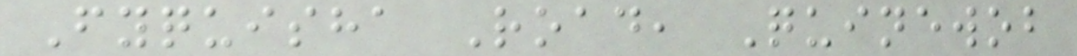Fyquisha Road, Quinewob
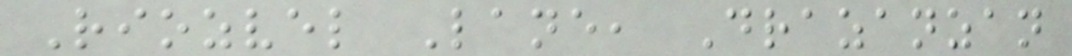Riozvel Lane, Drazanzan
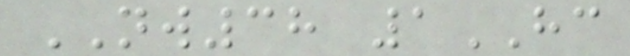NW38 1HC
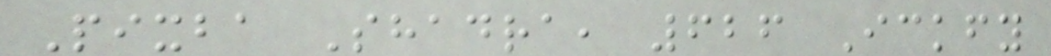Pixba Shadra, 626 Ickfy
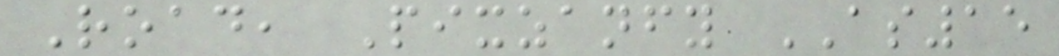Road, Pixzanfy AS15
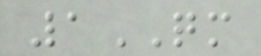1QM
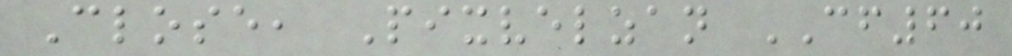Close, Pixvelzan CF60
